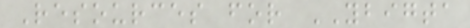Resources for YBIGTA
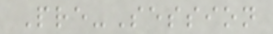Pre-Session
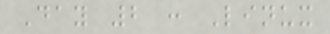Day 2 : Linux
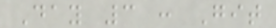Day 3 : Git
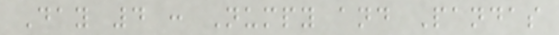Day 4 : Numpy and Pandas
